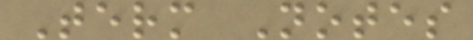Term Notes
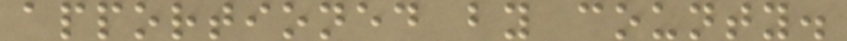apportioned by county.
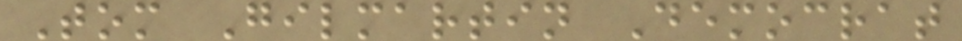Tom Gilmartin Democrat
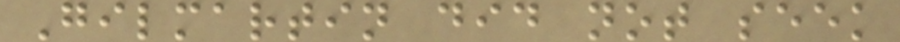Gilmartin did not seek
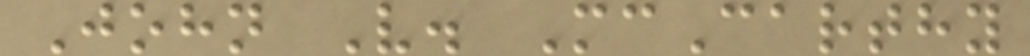John V. McCarthy
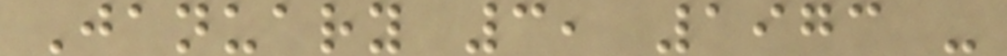January 3, 1973 -
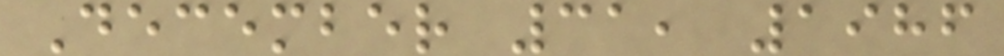December 31, 1986
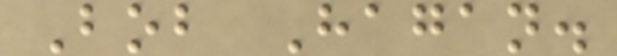Bob Hagan.
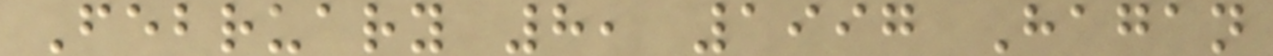February 8, 1997 Hagan
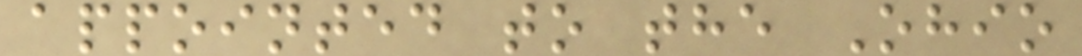appointed to the Ohio
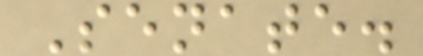Senate.
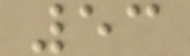53
